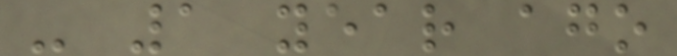- 1 year ago
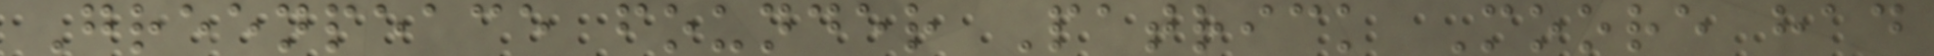Greenpeace founder Patrick Moore had
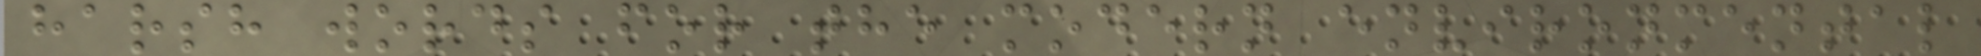harsh words for the modern environmental
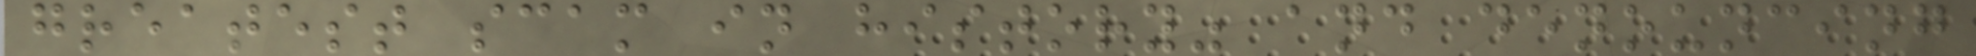greatest scam in history" and denouncing
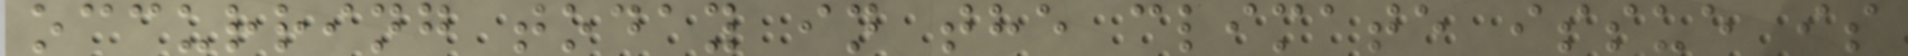occurring today in the climate issue is
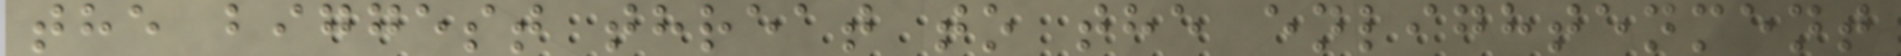the biggest threat to the enlightenment
